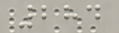284
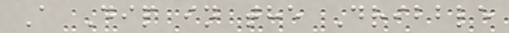A Dip in the Dribble
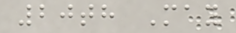20th May
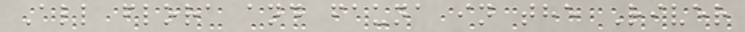All flora and fauna in the River
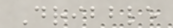Dribble
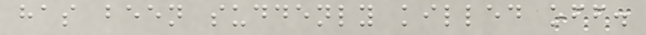has been suddenly killed off.
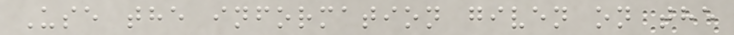Use the information given on the
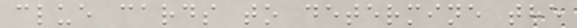clue cards to determine the
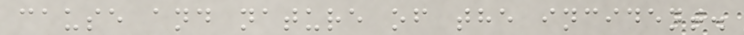cause and nature of the incident.
